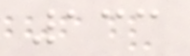133
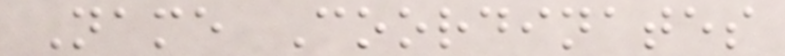Name Coordinates
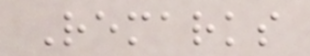Remarks
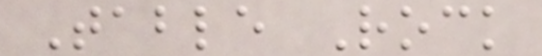Table Rock
